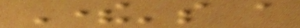There's a
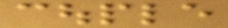couple
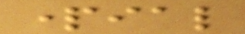partial
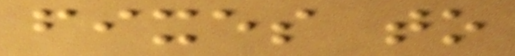fixes to
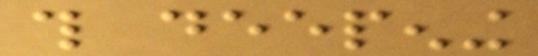this deepening
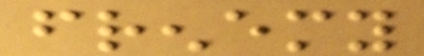frenemy
